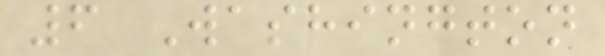6 Washington
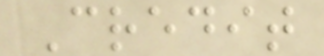Credit
